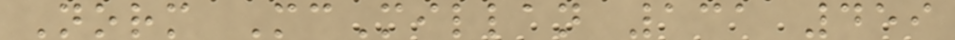Norm McMillan 131 459
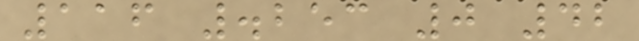116 .253 0 42
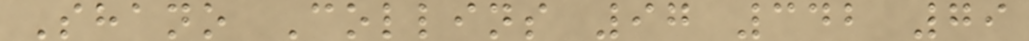Shano Collins 97 342 79
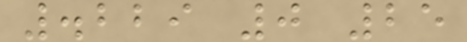.229 0 25
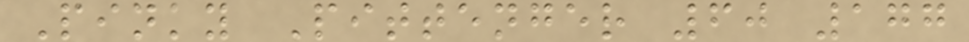Pinky Pittenger 60 177
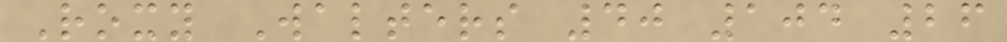Roxy Walters 40 104 26
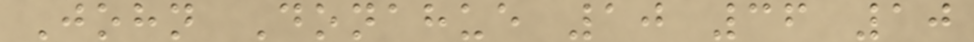John Donahue 10 36 10
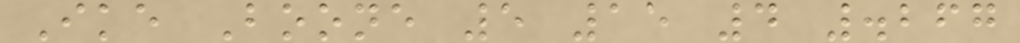Ike Boone 5 15 4 .267
